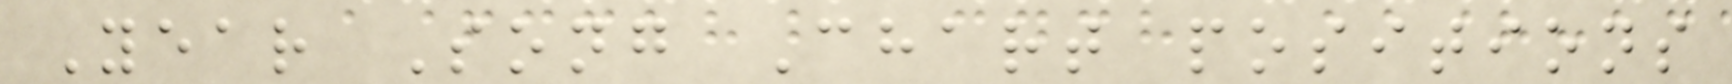Year Song Chart positions
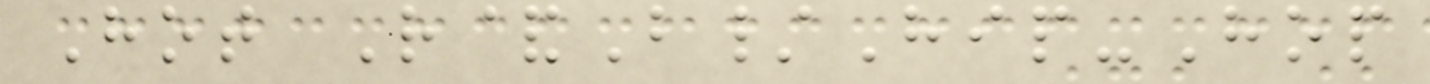Hot R&B/Hip-Hop
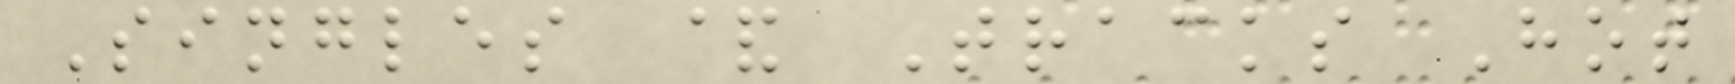Singles & Tracks Hot
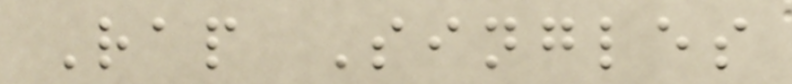Rap Singles
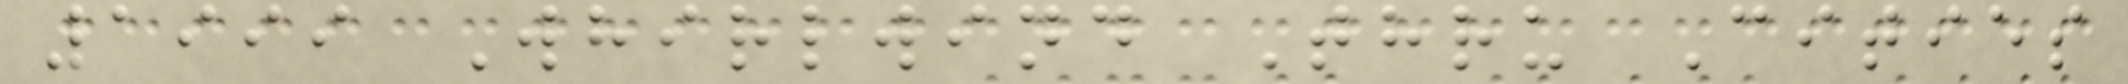1999 Whirlwind Thru Cities
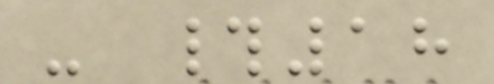- #18
